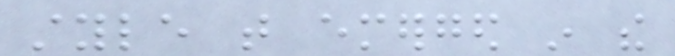style that emerged in the
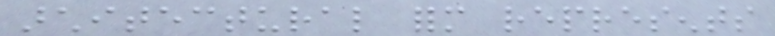architectural form represents
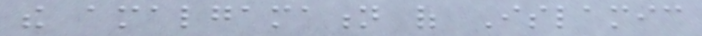the amalgamation of Islamic
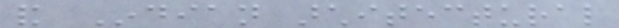and Indian architectural
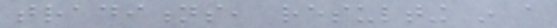traditions, resulting in a
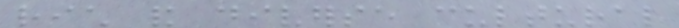rich and diverse cultural
